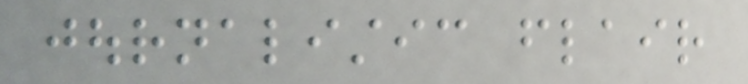journalistic flair
